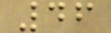46
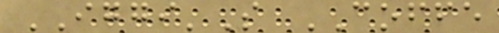IGGI'S COFFE
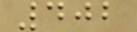402
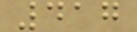417
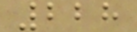228
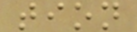tion
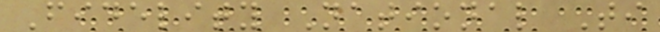Fidelity National Ti
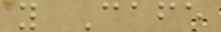y Cafe
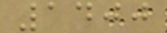1400
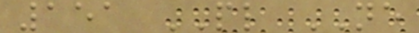151 PL NE
